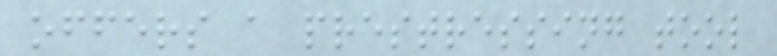offers a prestressing tool
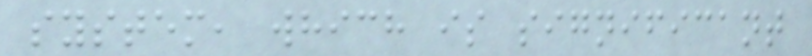system, which is significant
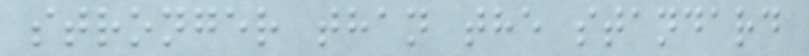stronger than the standard
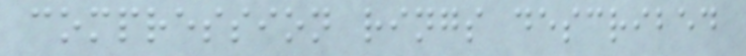compression rings described
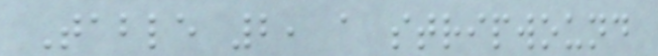Table 2, a stripwound
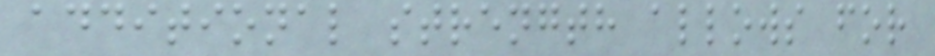additional strength allows for
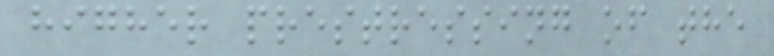higher prestressing of the
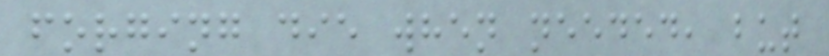forging die when needed, but
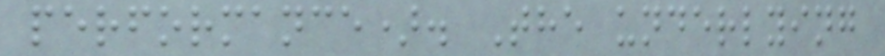performance). The underlying
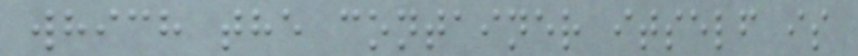which the container itself is
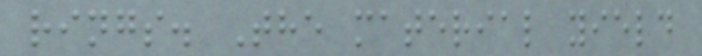rings. The material yield
